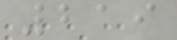219
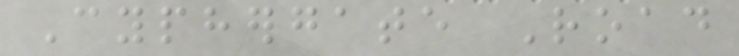Cyphergate Road
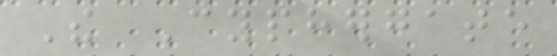The Cyphergate
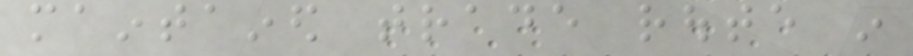maintained trade route in
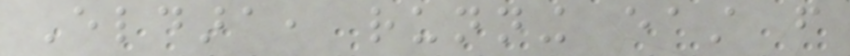Eldara, running east from
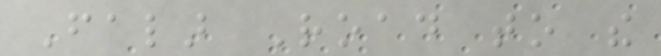Falar Road to the
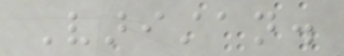Varistan.
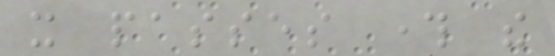it passes through the
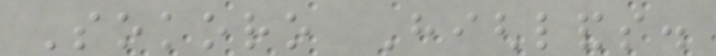Sokoro Highlands.
